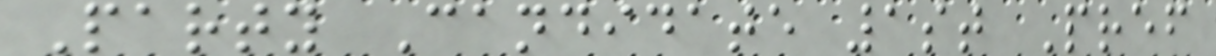Party Candidate 1st Pref
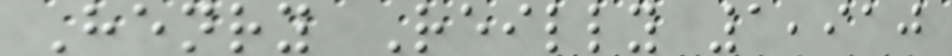Henry Reilly 1,910
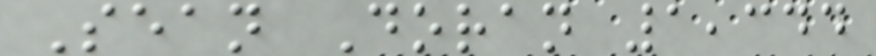Sean Doran 1,344
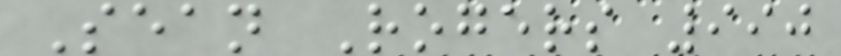Sean Rogers 990
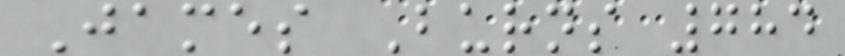James Burns 784
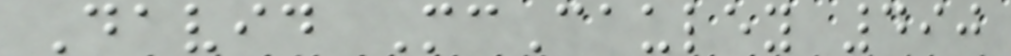David McCauley 490
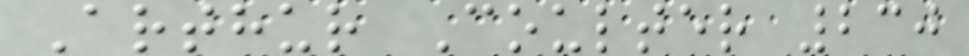Arthur Coulter 230
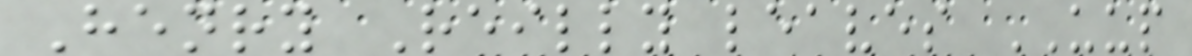Henry Reilly leaves UUP
